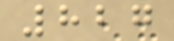827
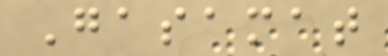Gasamat
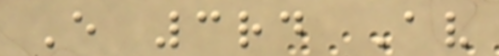E 3rd Av
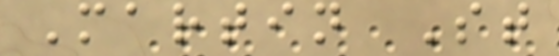Martin St
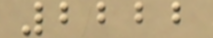2222
